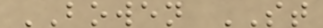BOWEN ST
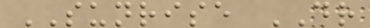SUNRISE DR
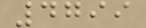4799
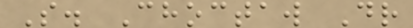S. Choctaw Dr
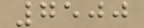7500
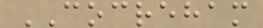COCREHAM
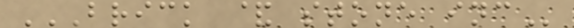BRICK & STONE INC
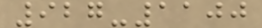927-1100
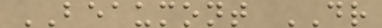BEAUMONT DR
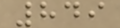849
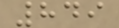849
